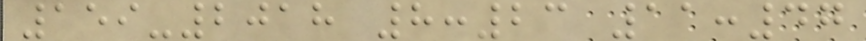159-2018 8:23 11:47
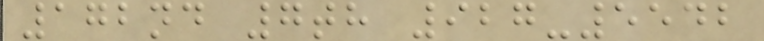172nd 7th 927-5542
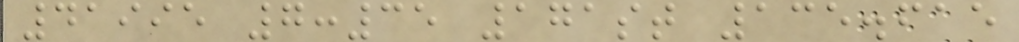41995 7:35 171st 135.615
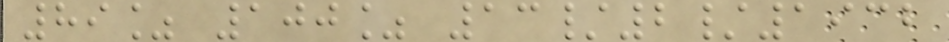89% 100% 13/2/1932
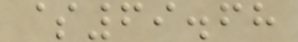$69.68
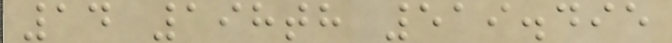14 198th 519.495
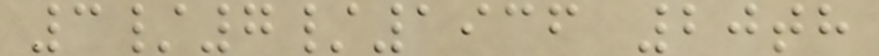3/7/1936 20th
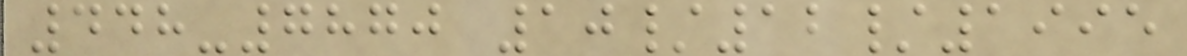448-7870 10/12/1995
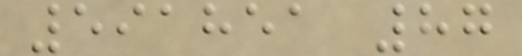591851 87
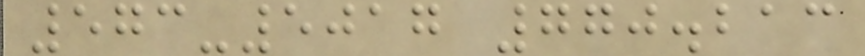573-5017 770.213
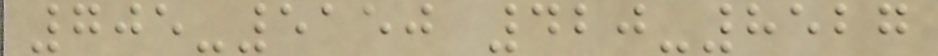705-5150 420-8527
